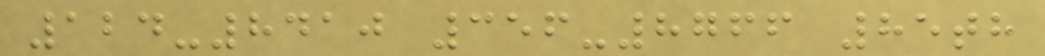124-8410 356-8766 85th
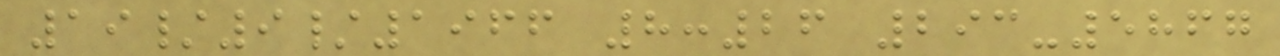19/9/1966 8:26 293-5867
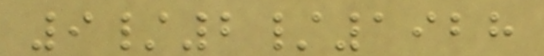9/2/1928
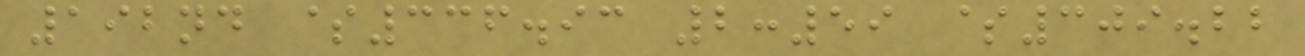192nd $336.93 2:59 $309.22
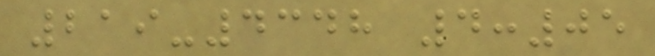219-4348 4:05
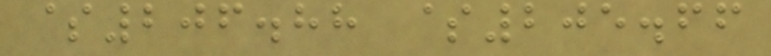$206.88 $205.66
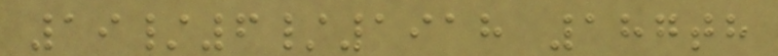19/6/1918 187th
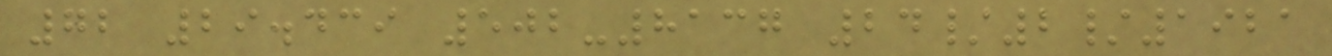72 29.439 502-8137 24/2/1921
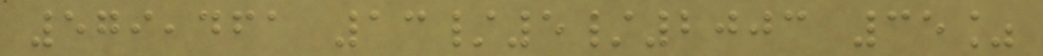579,461 13/5/2003 35%
